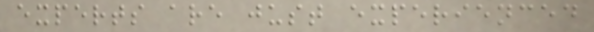experts are just experienced
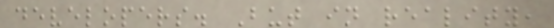developers. But in reality,
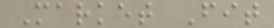Market Fit
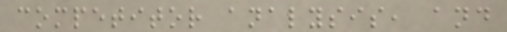competitor analysis, and
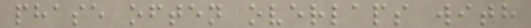phase often overlaps with
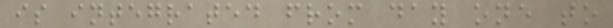is integrated from day one to
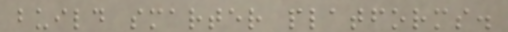build smarter platforms.
